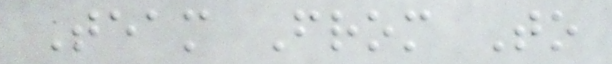Team From To
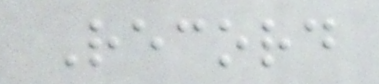Record
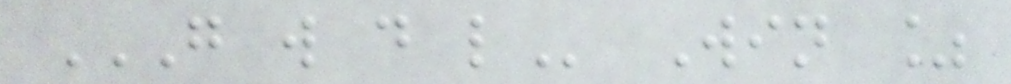G W D L Win %
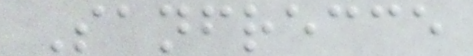Sanfrecce
